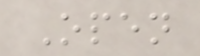Open
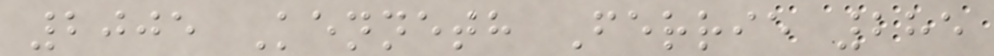2005 Kenneth Ferrie 285
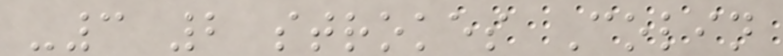-3 2 strokes Colin
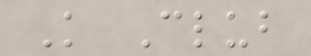K Club
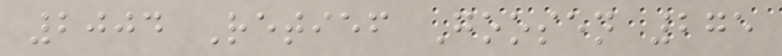2004 Retief Goosen 275
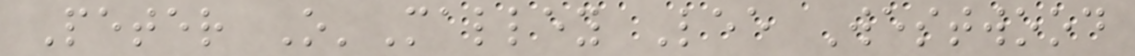Peter O'Malley Lee Westwood
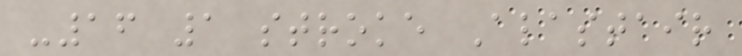-16 1 stroke Alastair
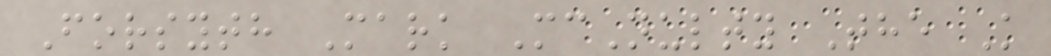Forsyth Mark McNulty The K
